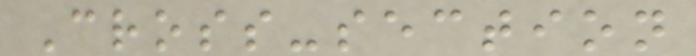Cross-section
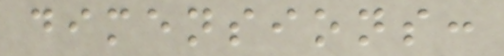dimensions:
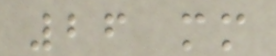26 mm
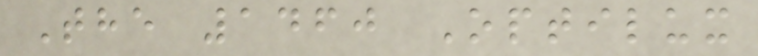The 1460 Optilux
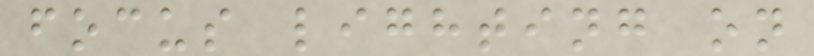focus lighting on
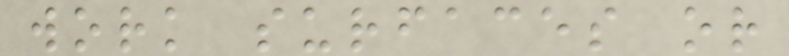work surfaces or
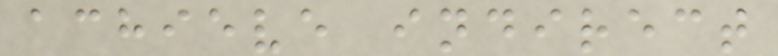achieve indirect
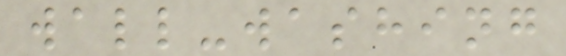wall-washing
